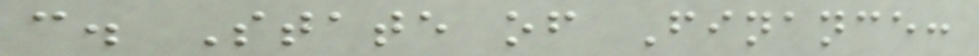c. State of Finance:
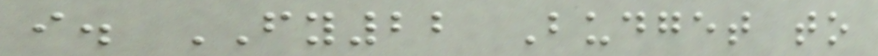i. FY22 Budget to
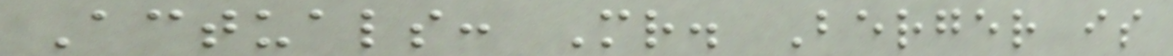Actuals: Mr. Berger is
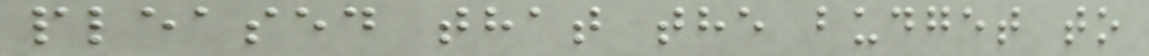pleased that the budget to
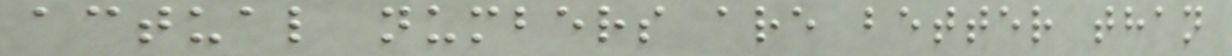actual numbers are better than
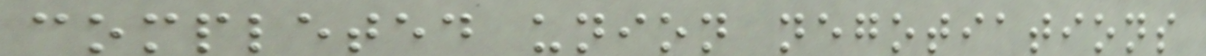completed union negotiations
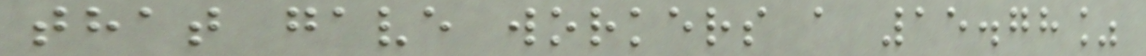that gave workers a 15.78%
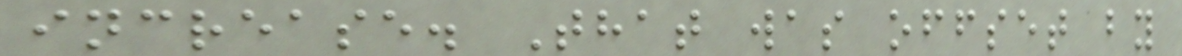increase. That was offset by
